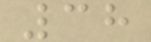38
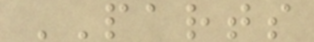PARTS
